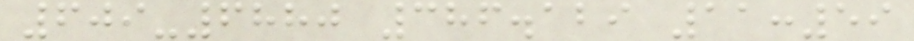609-6880 386.129 11:59
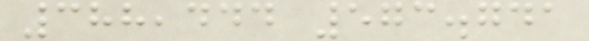388,444 573.741
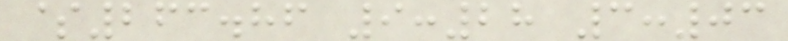$263.86 9:28 3:03
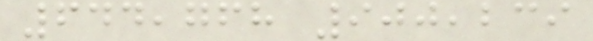644,768 900,239
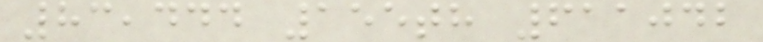83,444 155th 611042
